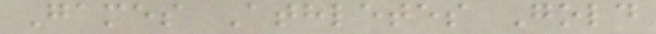Games Athletes Gold
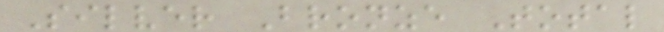Silver Bronze Total
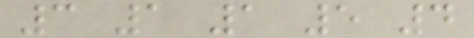3 1 1 5 4
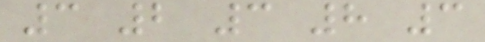3 2 3 8 3
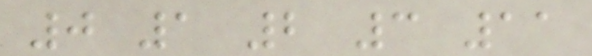0 1 2 3 11
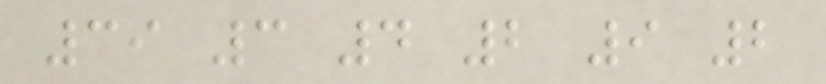39 3 4 2 9 2
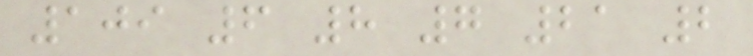109 6 8 7 21 2
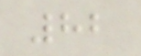82
